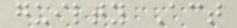guilty Act
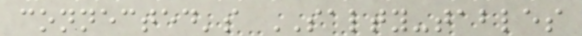connected's SALTY-tables
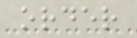order
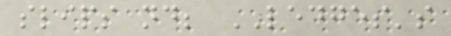slips nd; LEDGES's
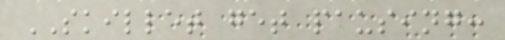SKILLET get pausing:
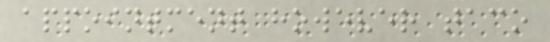appointment however taco
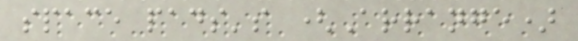space pads's (Arrange)
